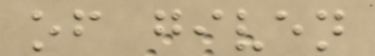of given
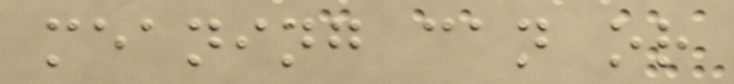meaning can or
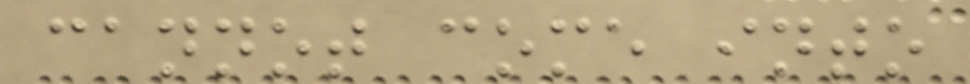cannot come into
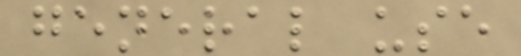general use
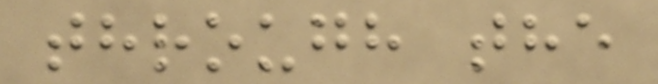through the
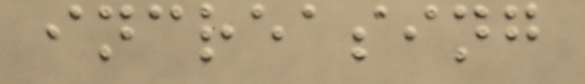increasing
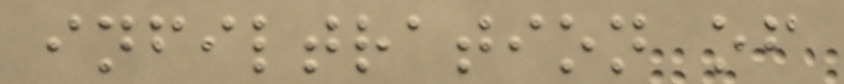infiltration of
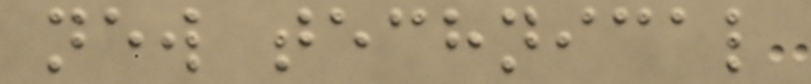new technical
